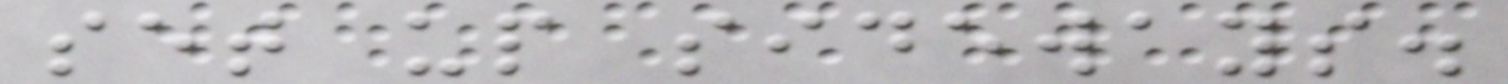set up sideways.
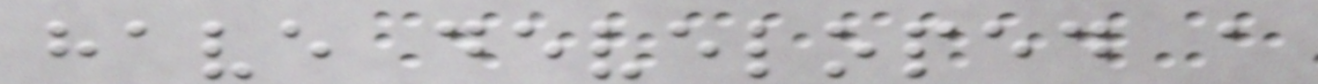have developed a
